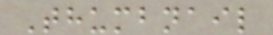Thumbnail
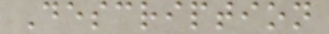Description
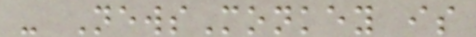- NewsMonkey is
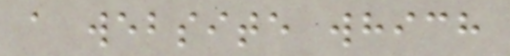a website which
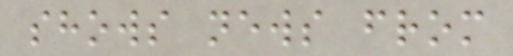shows news from
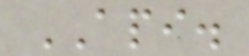API.
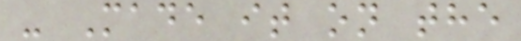- Made it on the
